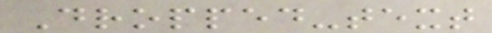Dropped-text
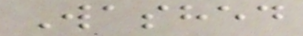Washed
